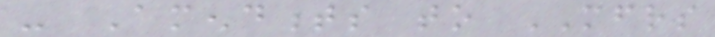- Amendments to MFRS
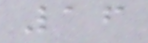16
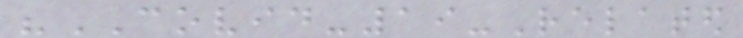"COVID-19-Related
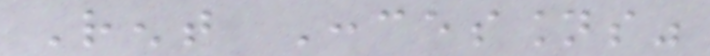Rent Concessions"
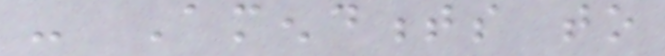- Amendments to
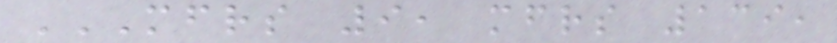MFRS 9, MFRS 139,
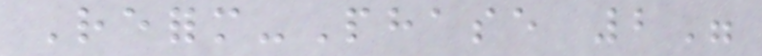Reform-Phase 2"
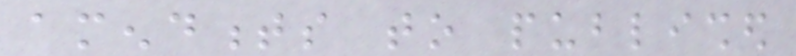amendments to published
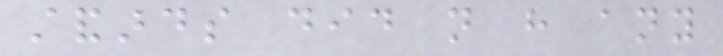standards did not have any
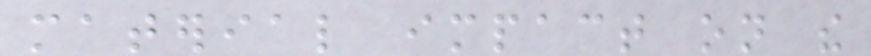material impact on the
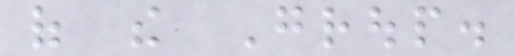of the Group.
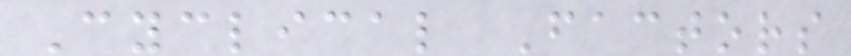Cyclical Factors
